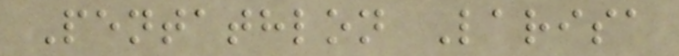Pentathlon Larisa
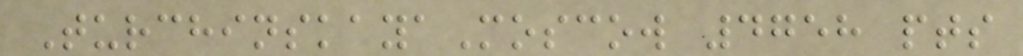TurchinskayaMoscow 4758 pts
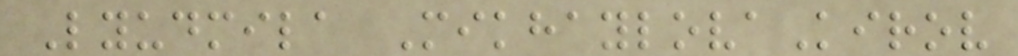Lyudmila MikhaylovaKirov
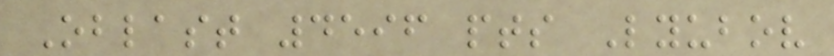Oblast 4596 pts Lyubov
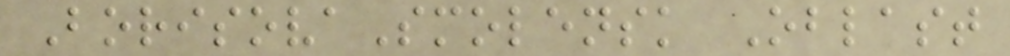BorisovaSmolensk Oblast
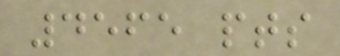4565 pts
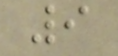9
